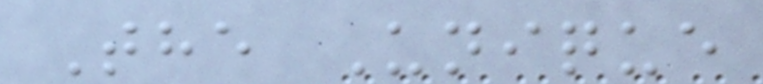The Unique
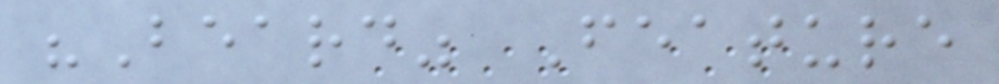"Beard" Feature
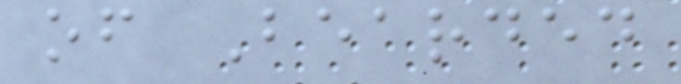of Bearded
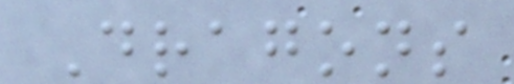Dragons
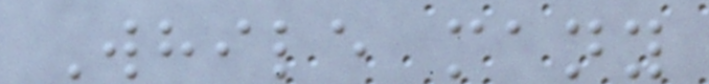While many
